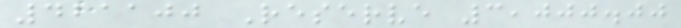421100 Reserve 3,000.00
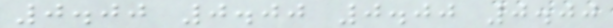0.00 0.00 0.00 0.00
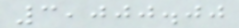3,000.00
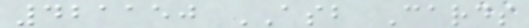421150 ASB Cards
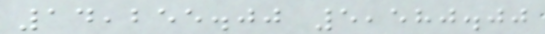14,255.00 5,580.00
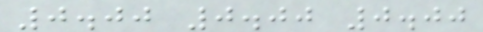0.00 0.00 0.00
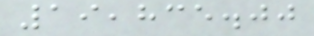19,835.00
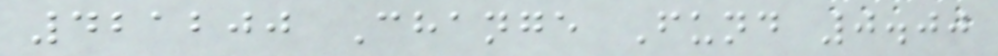421200 Change Fund 0.00
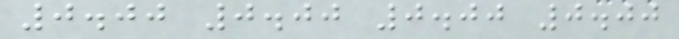0.00 0.00 0.00 0.00
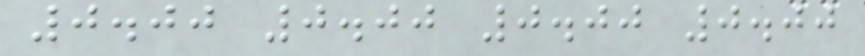0.00 0.00 0.00 0.00
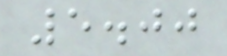5.00
